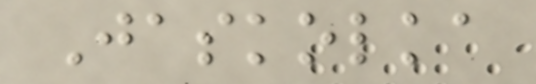Jaskolka
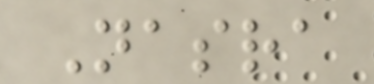Nasra
